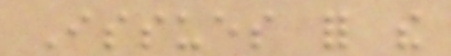Issues for the
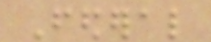Federal
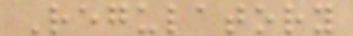Regulatory
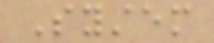System
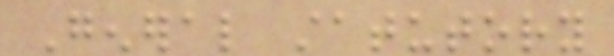General statutory
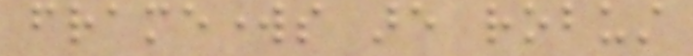frameworks are robust
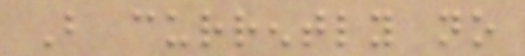But currently no
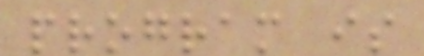program is
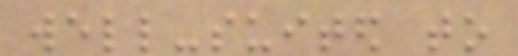well-suited to
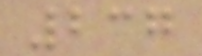237
